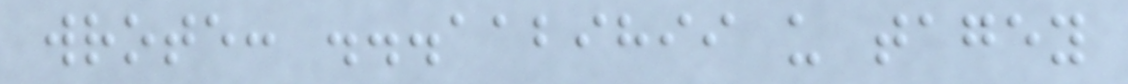wrote: ...aabihii u tagey
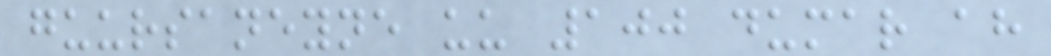guursaneyne uu 100 dumar ah
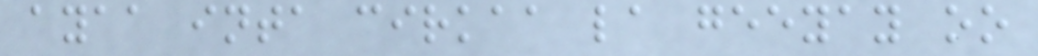ayaa inta cirkaa la geeyay oo
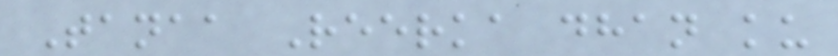Tanaa Reerka dhan ku
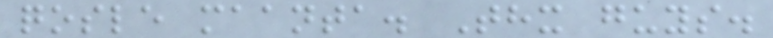qosle maanta. Thx guys.
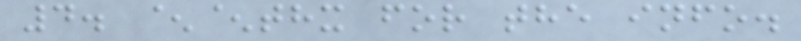4. ^^thx for the info.
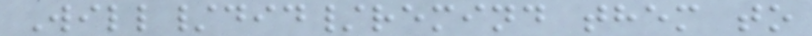Will/did/remind them to
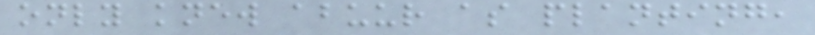only knew abuur as planting,
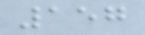157
